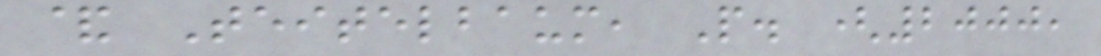& Teitelbaum, P. (2000,
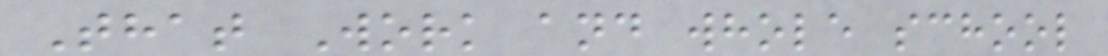That Work and whole school
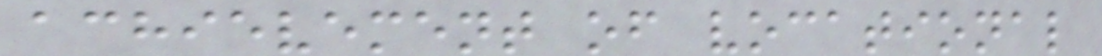achievement of vocational
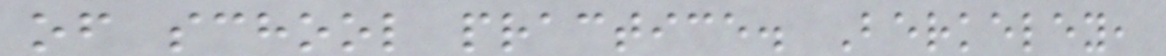of school practice. Berkeley,
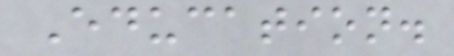Education.
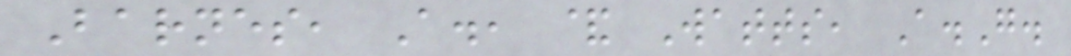Barnes, A., & Watts, A.G.
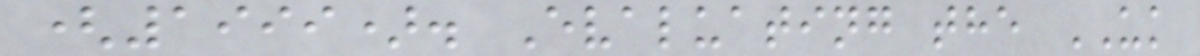(1999). Evaluating the UK
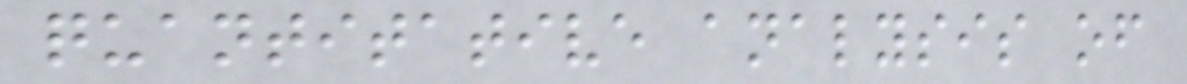quantitative analysis of
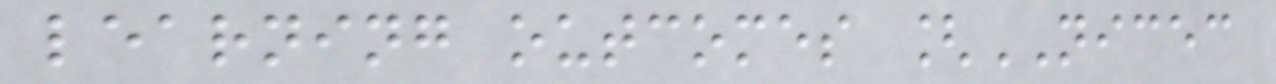learning outcomes [NICEC
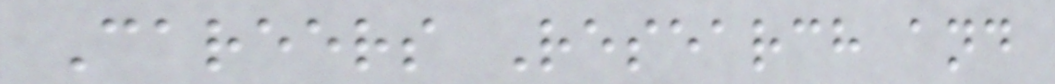Careers Research and
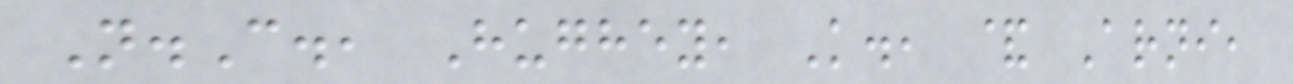N.C., Hughey, K., & Arni,
